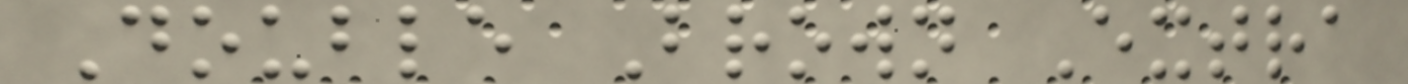Double Brown Extra
